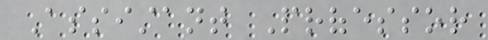Assistant Professor
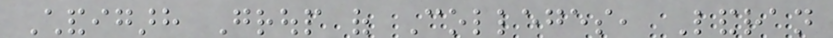Chandigarh Group of Colleges, Landran
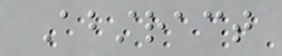Abstract
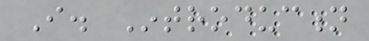I. Introduction
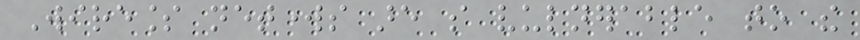Wireless networks are so vulnerable to the
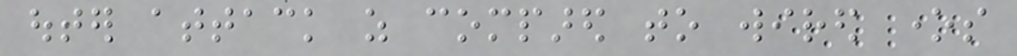outer attack as compared to wired ones
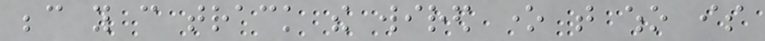because you can track the wired one that who is
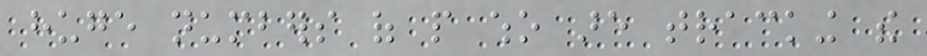huge numbers of people who are tracking the
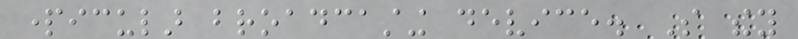particular broadcasting device. So they
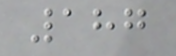187
